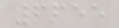6655
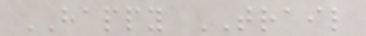HAPPY TRAIL
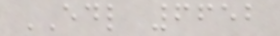EDL 6652
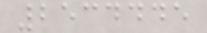2534445
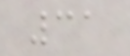31
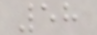58
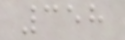358
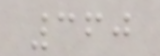360
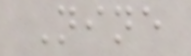Nine
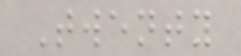Twenty
